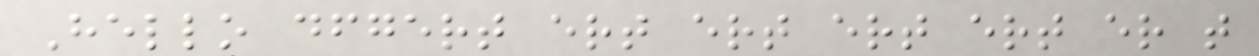Hello dfgert ert ert ert ert er t
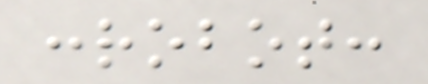:robot:
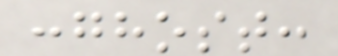:ghost:
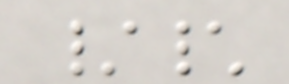/\
